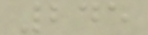245
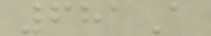681A
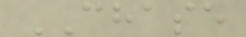CHASE
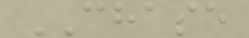CHASE
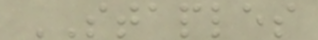STAPLES
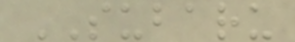SUBARU
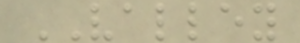VALLEY
